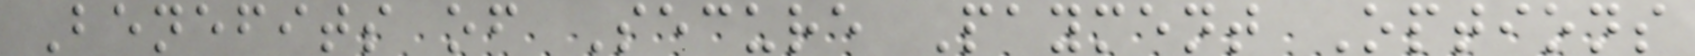Benefits of Secure Payment Options
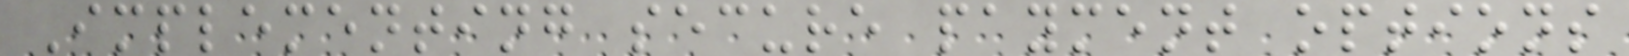Implementing secure payment options
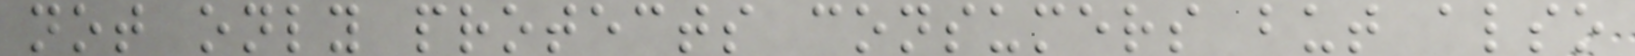not only protects consumers but also
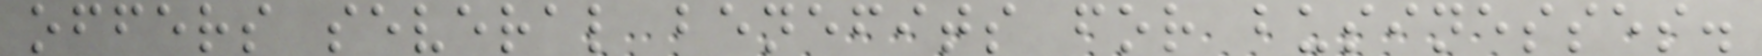offers several benefits for businesses.
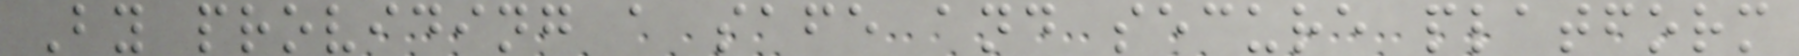By providing a safe and secure platform
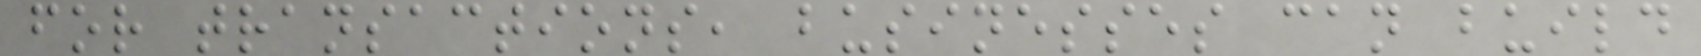for transactions, businesses can build
